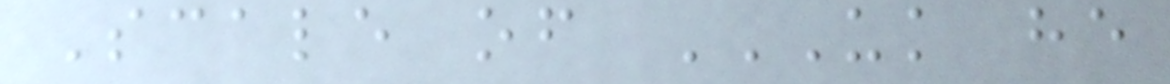Scale of UK HE
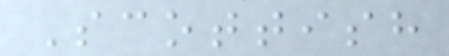Scottish
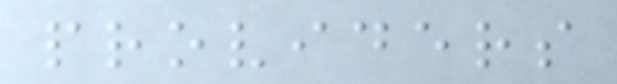providers
